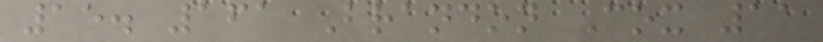15. 161 Brandon Cox 11
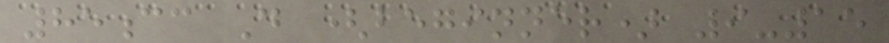85cc D (beginner) 9-15
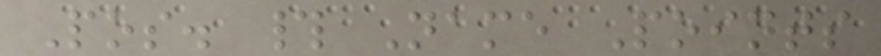Pos. # Name Points
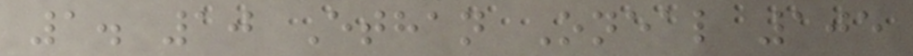1. 10 Ethan Oneal 105
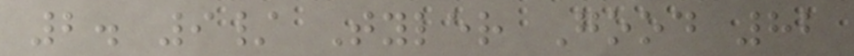2. 9/ Tyler Good 82
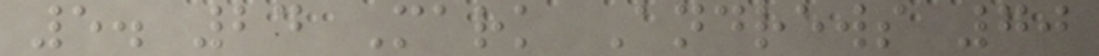5. 24 Mark Andrews 70
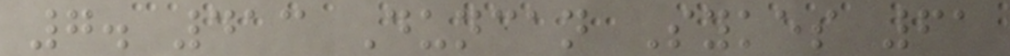7. 413 Duncan Sykes 61
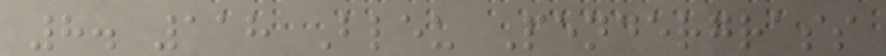8. 118 Bleu Pendergrass
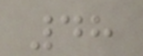48
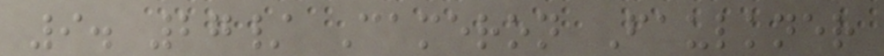9. 27/ Cameron Faulkner
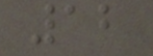12
